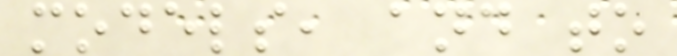models, and to
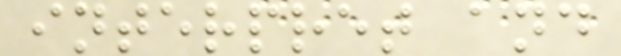interpret and
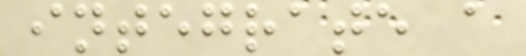integrate a
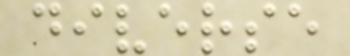diverse
